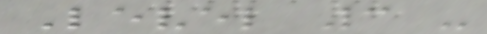Level 3 -
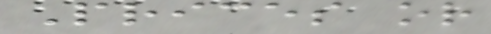Prices or
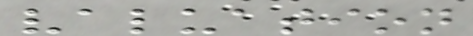valuation
